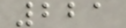221
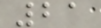21
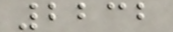2232
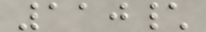110\
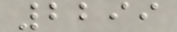2299
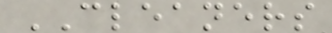CLEANERS
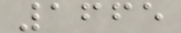1665
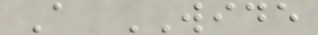A WIDE
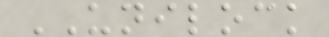UNILOCK
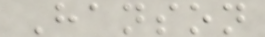Hanson
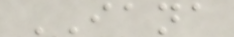IANA
